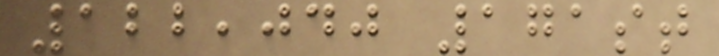122,040 171st
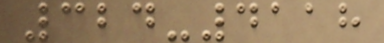324-4118
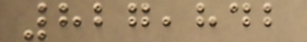827,842
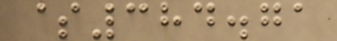$384.71
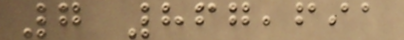7 867,691
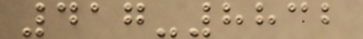417-8832
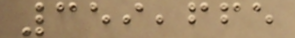359,665
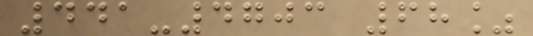441-4703 68%
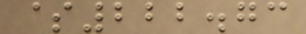$222.73
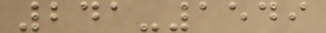241-1549
